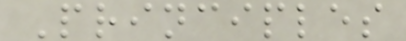Principles
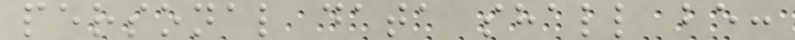personal data shall be:
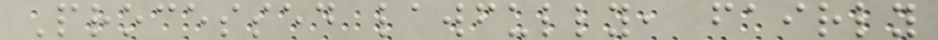Processed lawfully, fairly
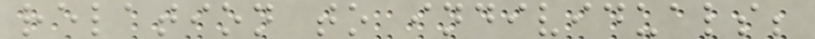relation to individuals;
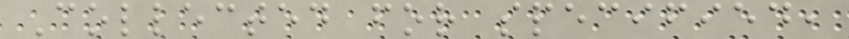Collected for specified,
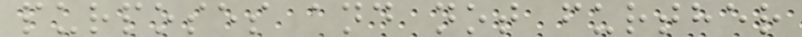purposes and not further
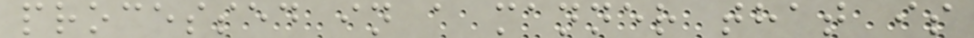processed in a manner that is
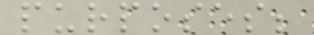purposes;
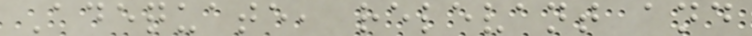Adequate, relevant and
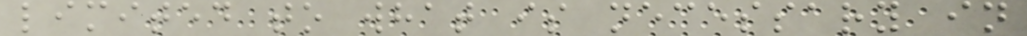limited to what is necessary in
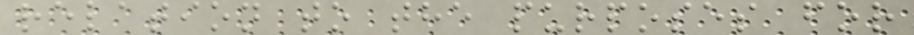relation to the purposes for
